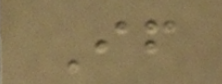If
